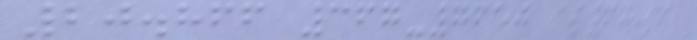20.866 367-7650 $67.41
